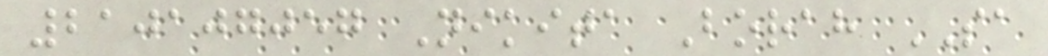210107057 Nikita Borah SA
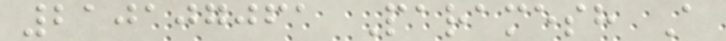210107061 Paramesh A
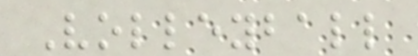Volleyball
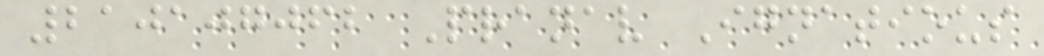210107062 Pranav Ignatious
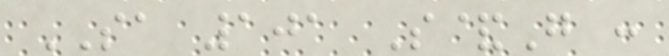SA 101 S&G :
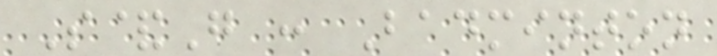S&G : Badminton
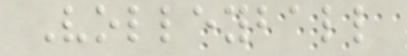Volleyball
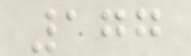177
